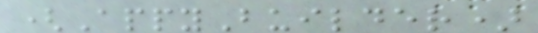(AppyBuilder)
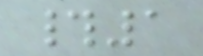#1
